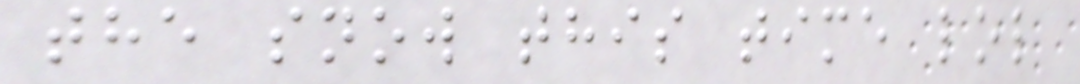the snow this time lol
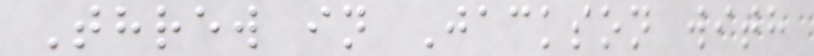Threw in Jackson with
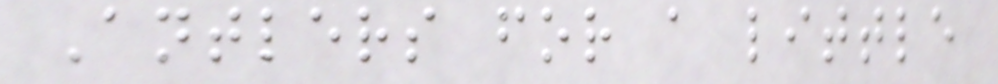Antlers for a little
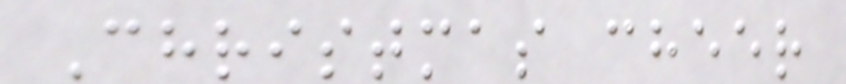Christmas cheer
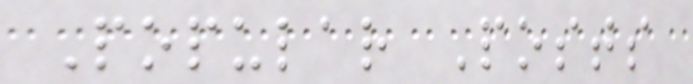Popular Posts
